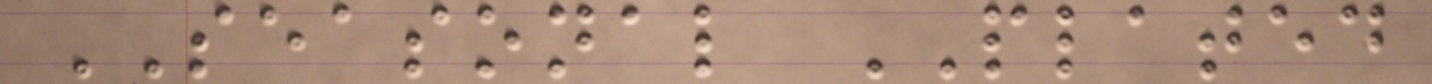SEASONAL PLATED
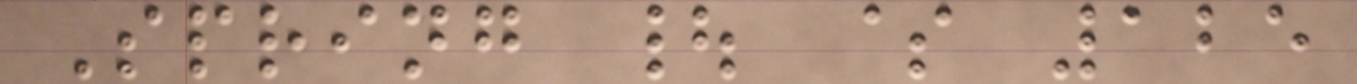Spring | $ 125
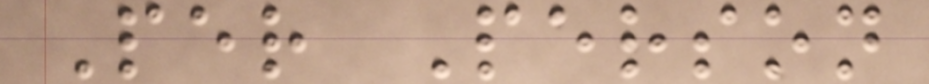Per Person
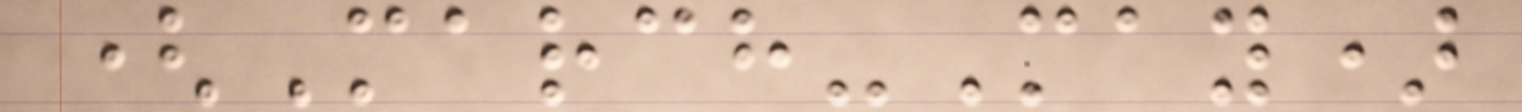(March-May)
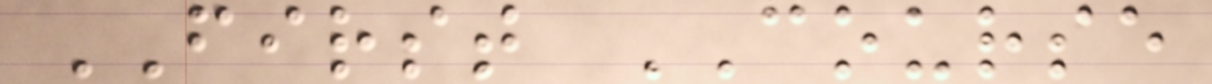FIRST COURSE
